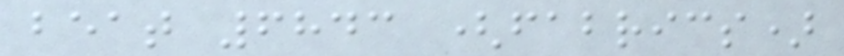beat 6843 (fabrics)
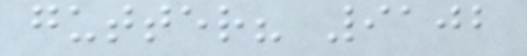gutter? 9102
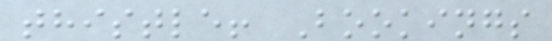thistle! Bookings
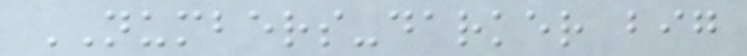NUMBERS-darker big
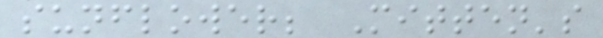sunflower; Mitten's
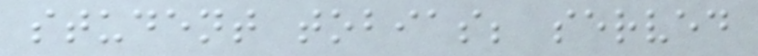student tobias; served
